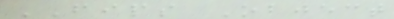FIPS Object
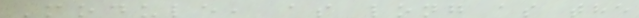Module, as long as the
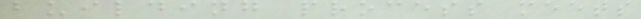building process meets
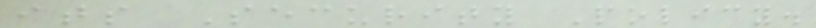its Security Policy.
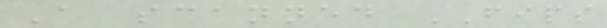A scanned FIPS
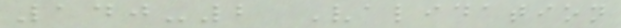140-2 Validation
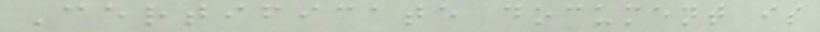Certificate document is
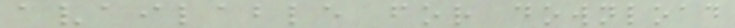available for download
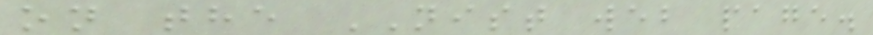on the NIST web page.
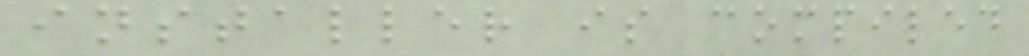installer is compiled
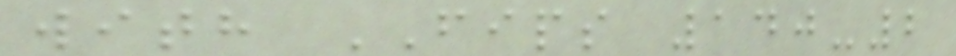with FIPS 140-2
